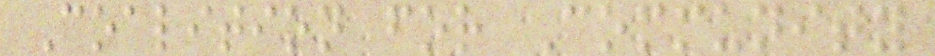Coalition for Community
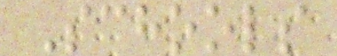Schools
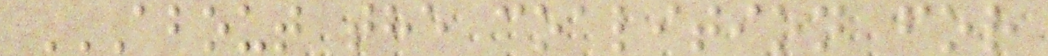ABOUT THE COALITION FOR
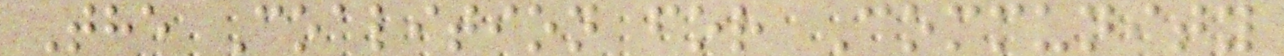The Coalition for Community
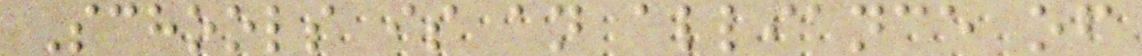Schools is an alliance of
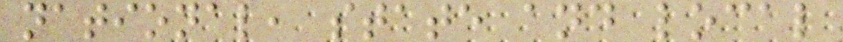national, state and local
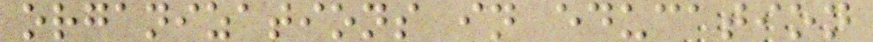organizations in education
